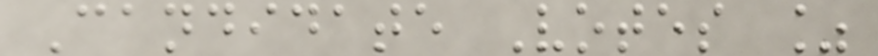Candidate Votes %
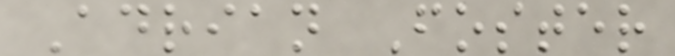Adrian Foster
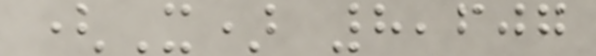(X) 8,607
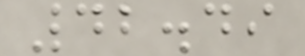42.49
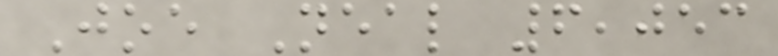Joe Neal 6,053
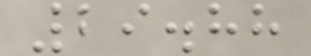29.88
